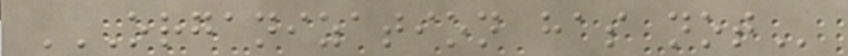ORGANIZATION HAS NOT
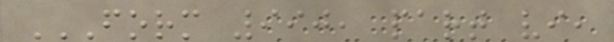FORM 990, PART VI,
